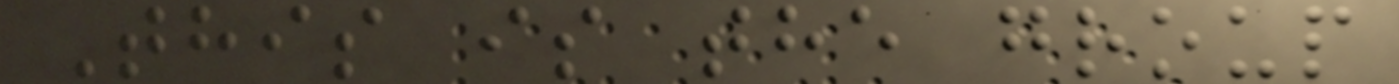This is the group
